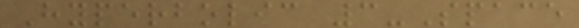Hyperbolic 3-Space
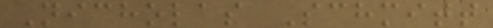Nicholas Schmitt
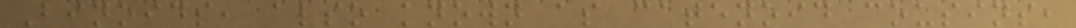Binoids, also known as catenoid cousins,
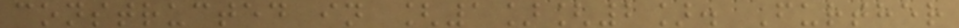constructed in [1][2]. Further
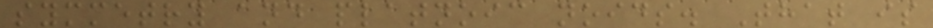symmetry and platnoic noids. That is
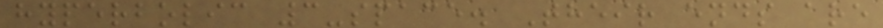hyperbolic 3-space. Their ends are
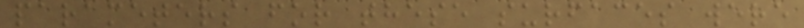parameters for these surfaces were
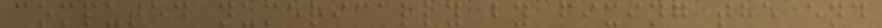computed numerically by fixing the end
